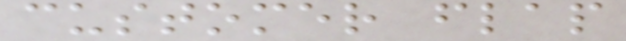customer flap
